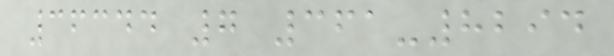36344 7 361-8294
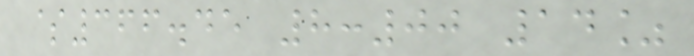$366.45 8:00 14%
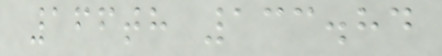166th 133.84
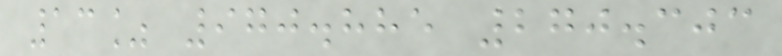13% 970.885 270.303
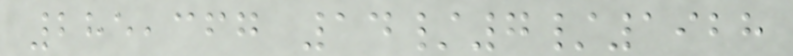285,367 14/7/1928
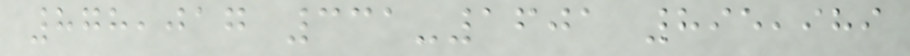878,017 331-1601 895,989
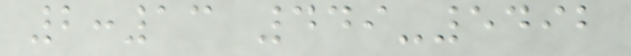2:13 449-5492
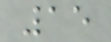15
